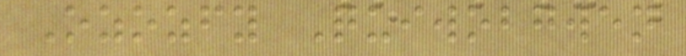Ozozfy Quiwobgwen
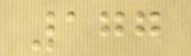177
